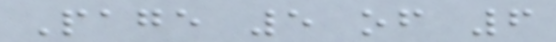Page 5 of 6
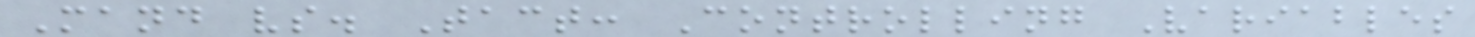Mand vs. Tact: Controlling Variables
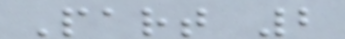Part 2
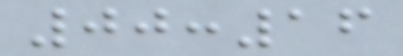00:16
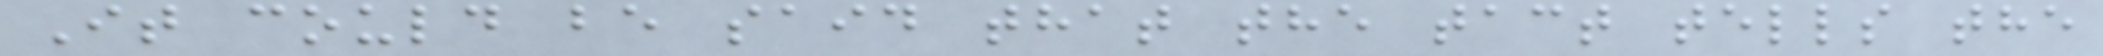It could be said that the tact tells the
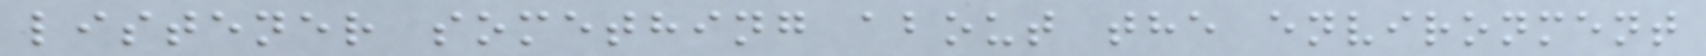listener something about the environment
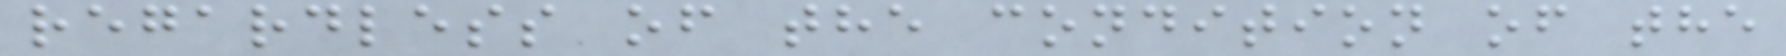regardless of the condition of the
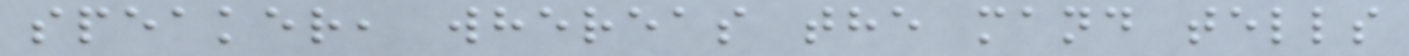speaker, whereas the mand tells
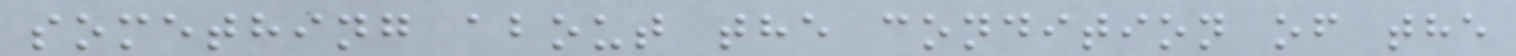something about the condition of the
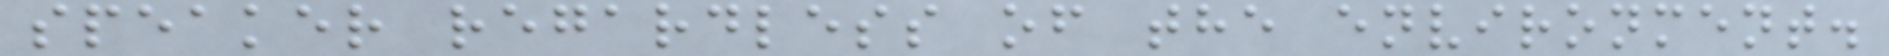speaker regardless of the environment.
